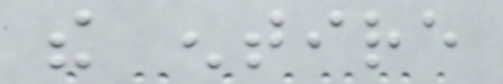the entire
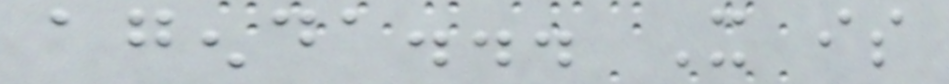agenda... It is
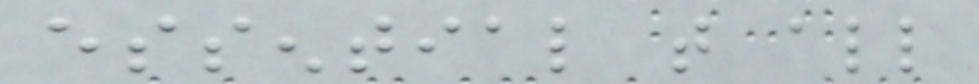essential that all
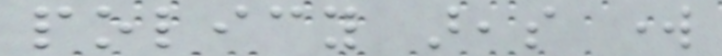policy areas work
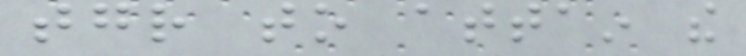together to attain the
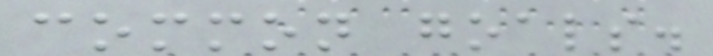common goals.
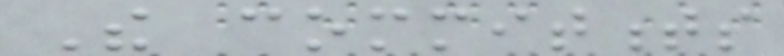The commitments
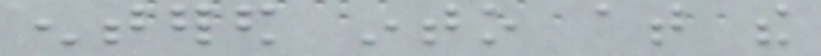entered into at the
